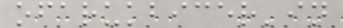ofarukbicer'in
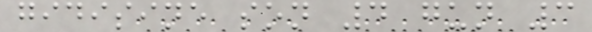gidisine son 4 gun 3
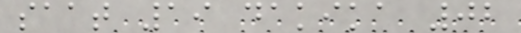saat 19 dakika 02
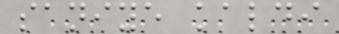saniye kaldi
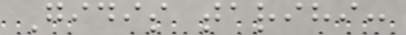Gidis tarihi:
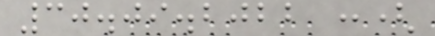30.09.2022 :(
